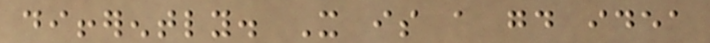differently. It is a good idea
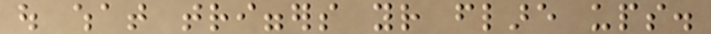out what triggers your flare ups.
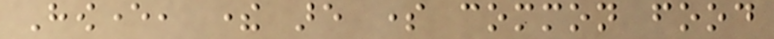However, there are some common food
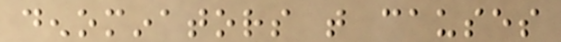denominators that causes
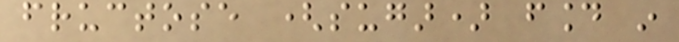fructose (sugar) found in
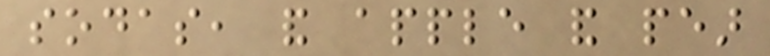sodas, and apple and pear
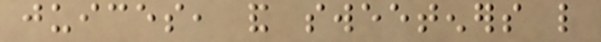juices, and sweeteners like
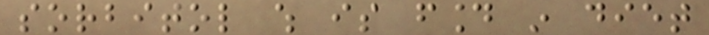sorbitol which is found in diet
